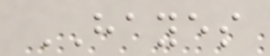HAYES
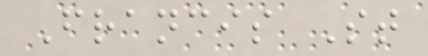Francis St
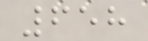658
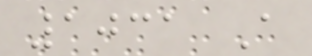1031 A
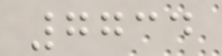7734
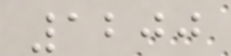1200
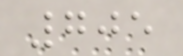705
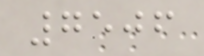7506
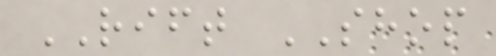RIFT SHOP
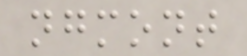ngmont
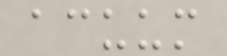acuum
